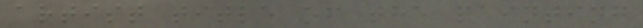artist title of the painting
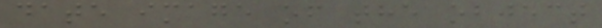date image of the object
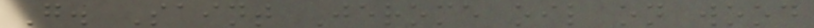G. Saint Jerome oil on wood
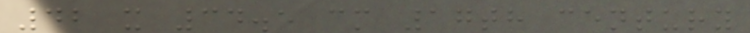42 x 34.5 cm 17th century
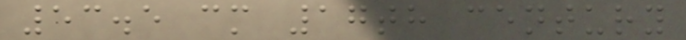53.5 cm 17th century
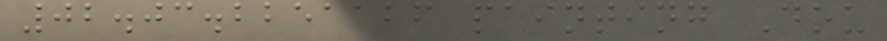02.03.2251126 painting Dou
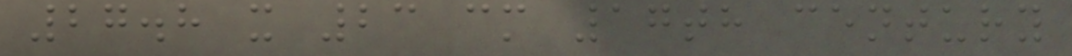27.8 x 23 cm 17th century
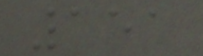151
